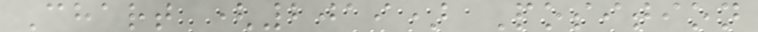Chart (2019) Position
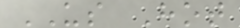US Hot
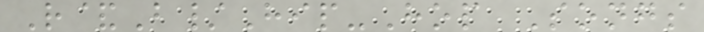R&B/Hip-Hop Songs
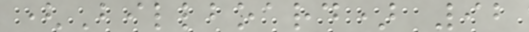(Billboard) 92
